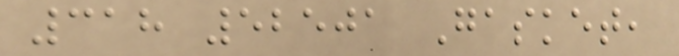318 52501 Gasket,
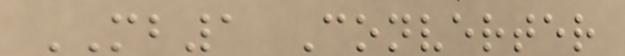MB1 Converter
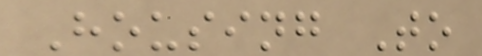Housing To
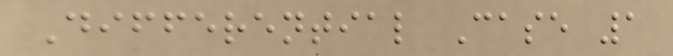Differential Case 1
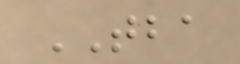TBA
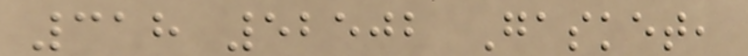318 52502 Gasket,
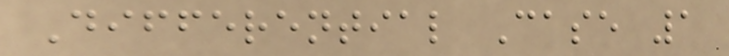Differential Case 1
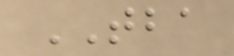TBA
